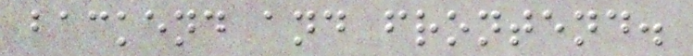backend and frontend.
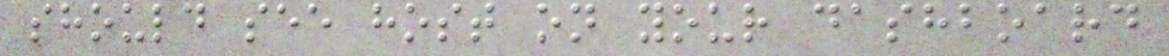should see host on your dashboard
